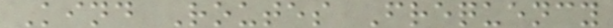Kind Routes Frequency
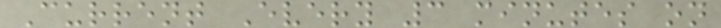Current Every 3 minutes on
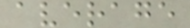average
